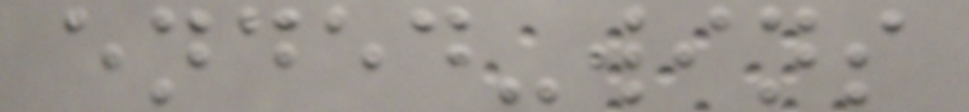ended-wins
